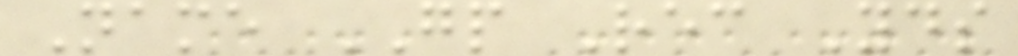Name GP Rec Yds
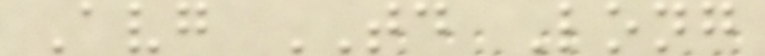Avg TD Long
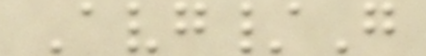Avg/G
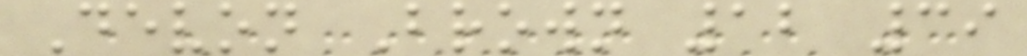Devon Brown 12 39
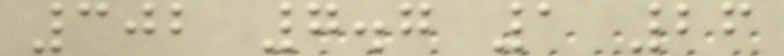302 7.7 1 26
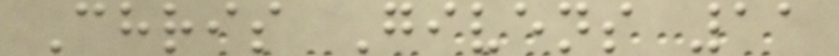Chris Givens 11
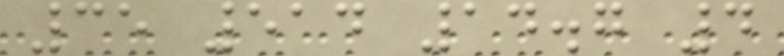35 514 14.7 4
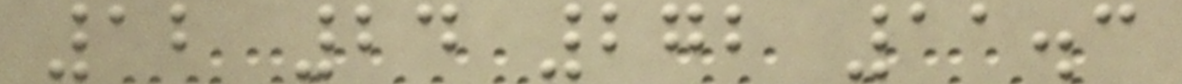12 24 272 11.3
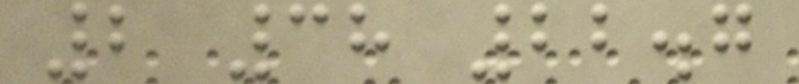2 38 22.7
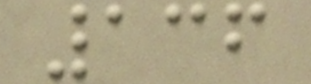136
